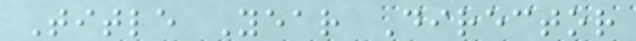Title Year Director
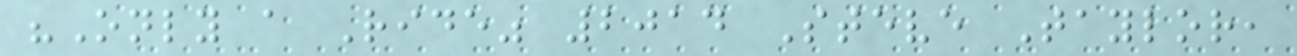"Only a Ride" 2014 Steve Taylor,
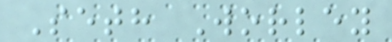Seth Worley
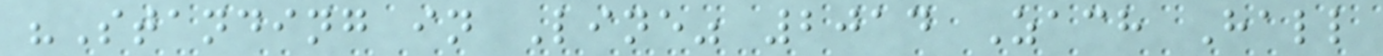"Standing in Line" 2014 Zach Hall
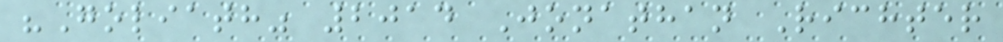"Goliath" 2014 Jonathan Richter
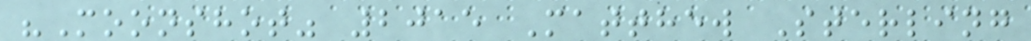"Moonshot" 2015 Matthew Sterling
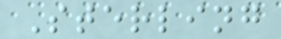Sterling
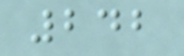242
